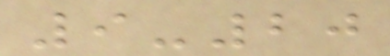9-20
